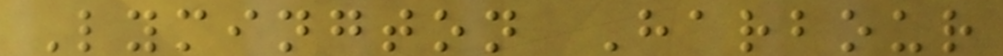Lymington Harbour
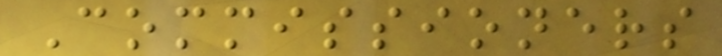Commissioners
